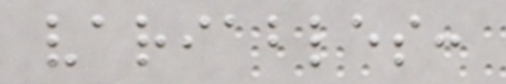variables:
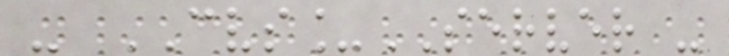- CVS_SERVER -
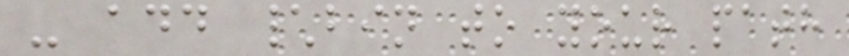- add \bin to your path
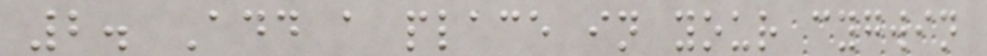2. Add a place in your cygwin
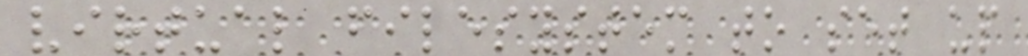virtual filesystem to set up
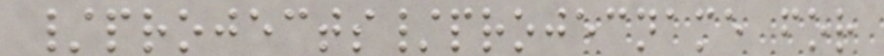/projects/projecname for
